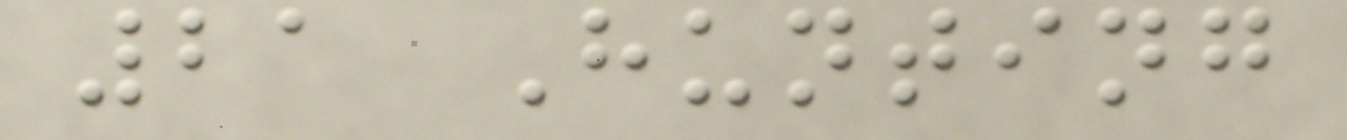21 Hunting
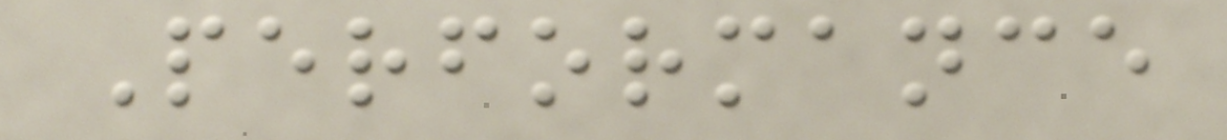Performance
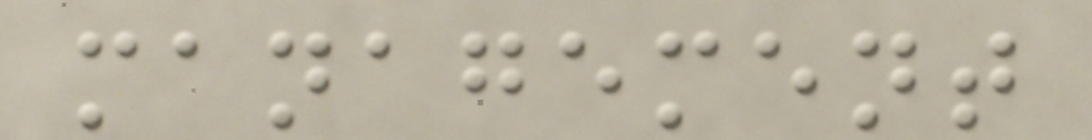management
